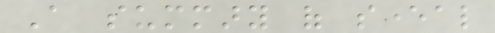A summary of several
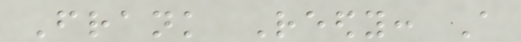Frank Reedy: A
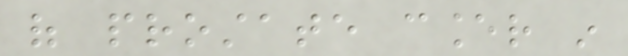of prostate cancer in
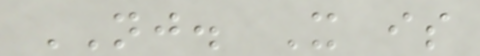NJ. It is
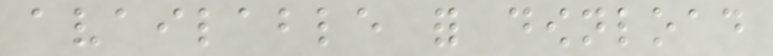available for download
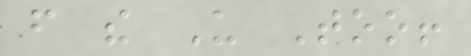from the Us Too!
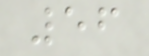56
